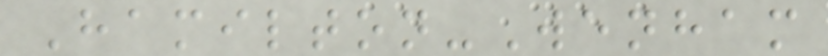Hamilton-Wenham
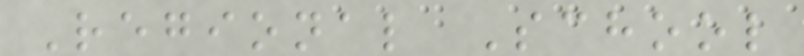Regional School
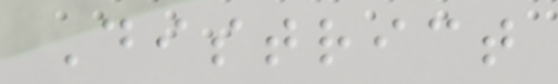District
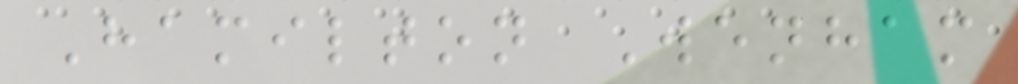Hamilton Wenham
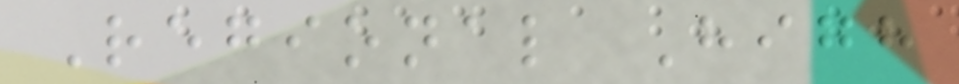Regional High
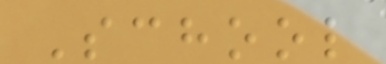School
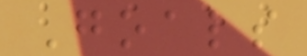Goals
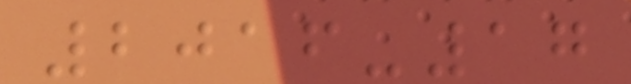2016-17
